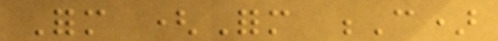Form (Form C)
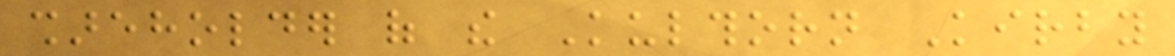shareholder of the Kulthorn Kirby
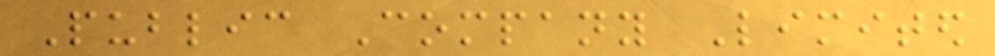Public Company Limited
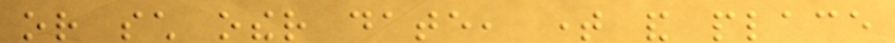or such other date, time and place
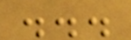...
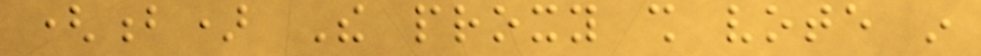(b) The proxy shall vote in
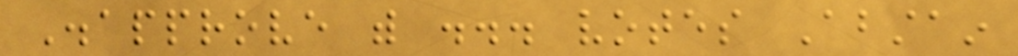Disapprove with ... votes Abstain
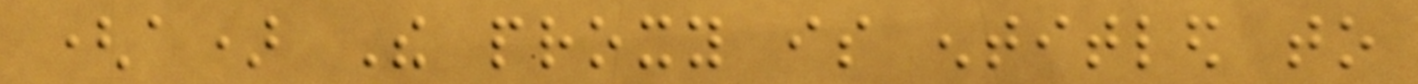(a) The proxy is entitled to
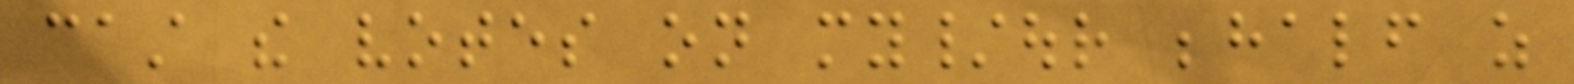cast the votes on my/our behalf as
